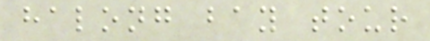halong bay tour
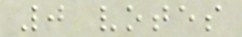0 votes
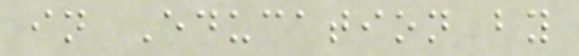in Education by
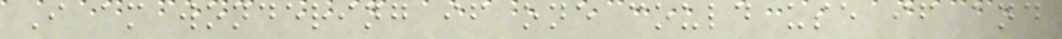I am wondering if one could use if and
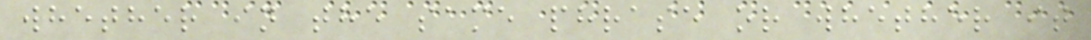whether in the same phrase or whether it
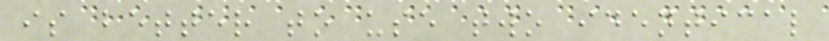is better to use two identical
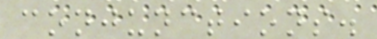conjunctions.
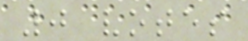0 votes
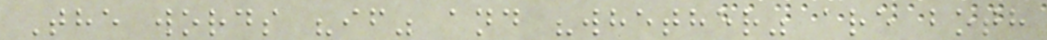The words "if" and "whether" are both
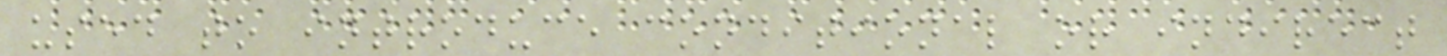used to introduce conditional or indirect
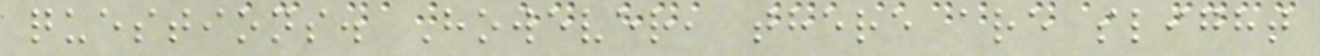questions. However, there are slight
